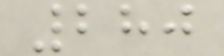280
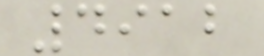4912
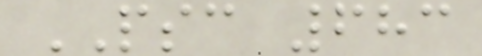PSC 683
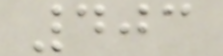403
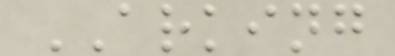ARKING
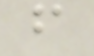f
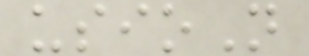usioN
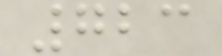723
